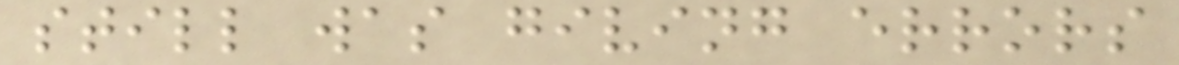still was giving errors
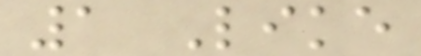1 Like
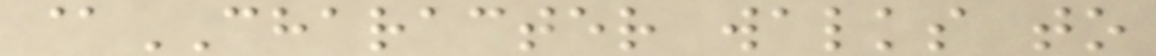@CHARACTER walks to
